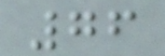76
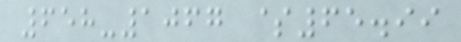658-1067 $65.99
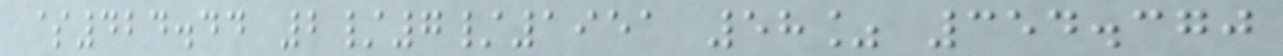$424.44 2/7/1951 58% 354.370
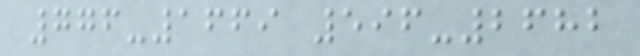776-1669 596-2682
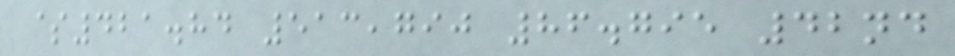$421.84 513,790 86.795 42nd
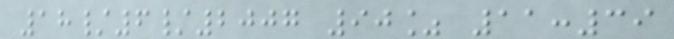18/6/2007 90% 11:39
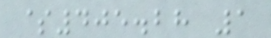$405.28 1
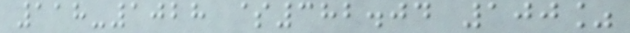118-1028 $382.04 100%
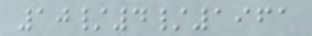10/4/1961
